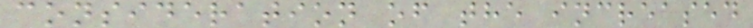consideration of the increased
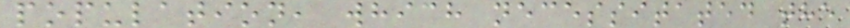population, which necessitated the
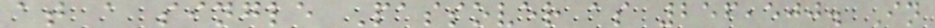at a single Passover as 256,500. In
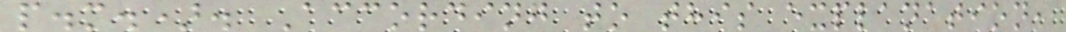p.m.). According to this explanation,
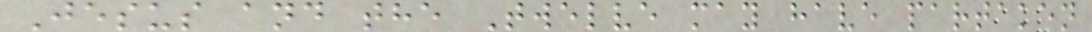Jesus and the Twelve may have partaken
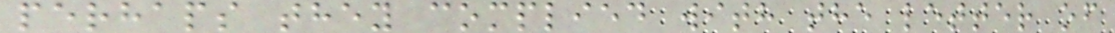perhaps they complied with the letter of
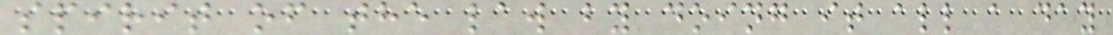spirit of the law by doing it all a day
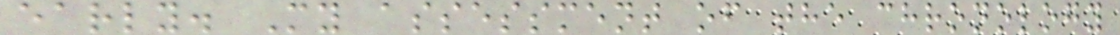early. My assessment of the chronology
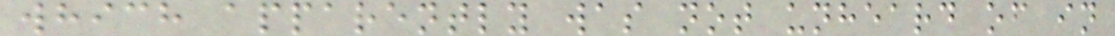which apparently was not unheard of in
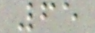65
